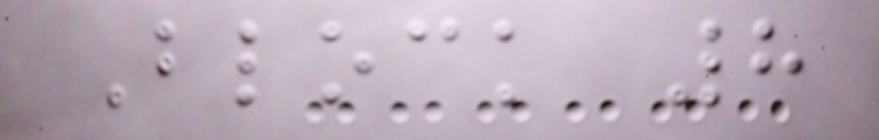Block 8
